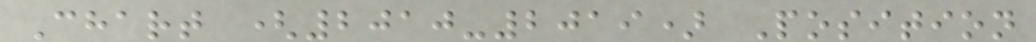Chart (2010-2019) Position
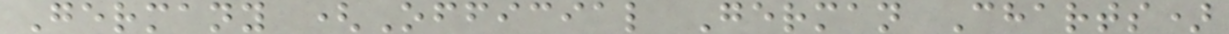Germany (Official German Charts)
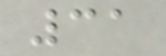31
